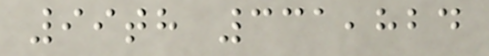99th 331,824
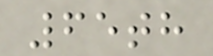65th
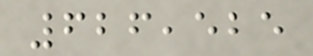626,525
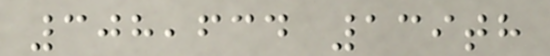308,634 139th
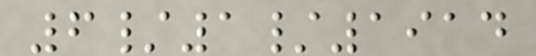6/1/1914
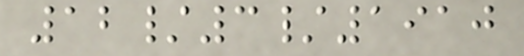12/3/1910
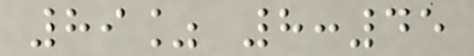89% 8:45
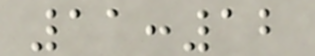11:12
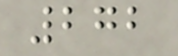272
